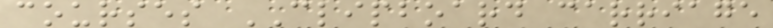courses CLIPBOARD carriage
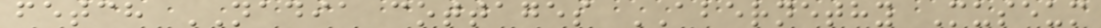fetch NADIA cottages ABERNETHY Museum
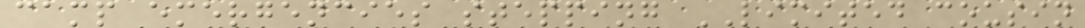camp emergencies stepping LIMITED cousin
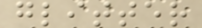glitter
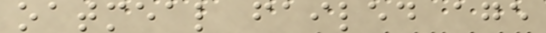oatmeal failed age
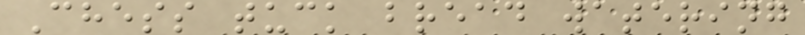Chess tuck bread watering
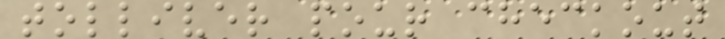tolliver pour checkout
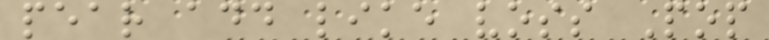pear add like voss Pop
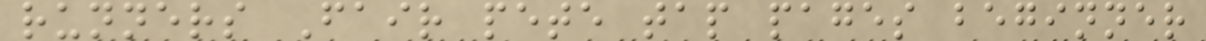runners Fair pete tap pages beginner
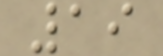19
